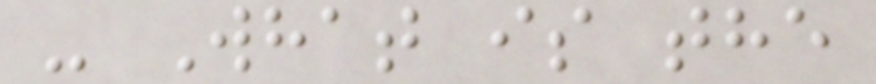- What is the
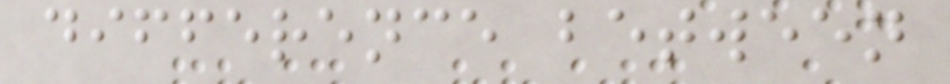difference between
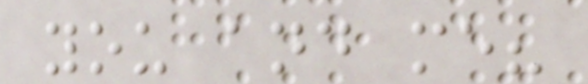you and me?
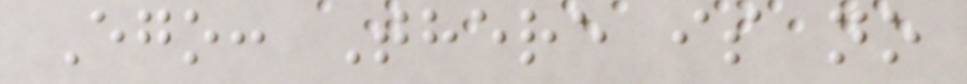Ego: There is no
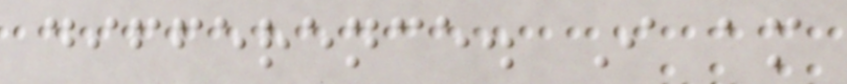difference. I am
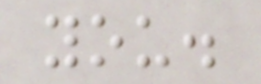you.
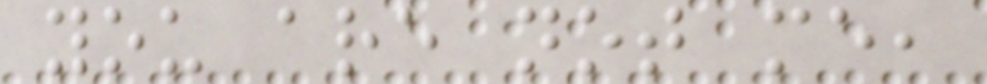you are not me,
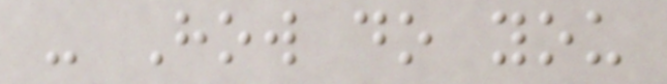- How do you
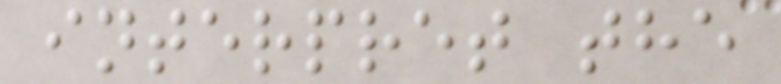interpret the
